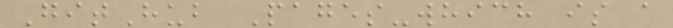GitHub Pages-which is a
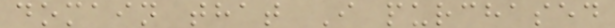domain that I purchased
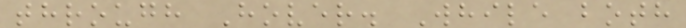through Hover. While both
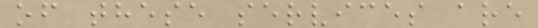of these services are
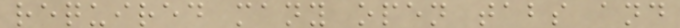required many open tabs and
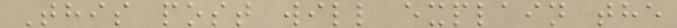This post will explain the
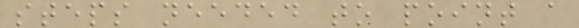steps needed to point a
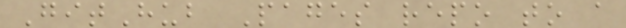GitHub Pages repo to a
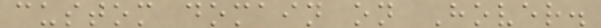custom domain on Hover.
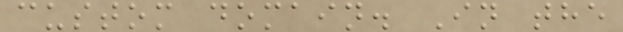custom domain. In the
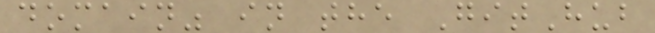domain" in the GitHub
